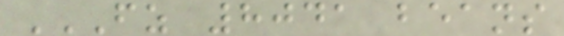FZ 8041 BEANS
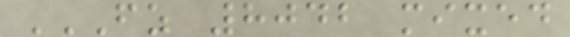FZ 8042 MIXED
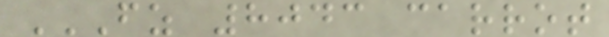FZ 8043 CARROT
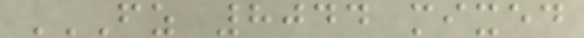FZ 8044 MIXED
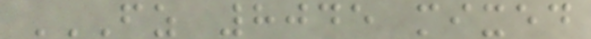FZ 8045 MIXED
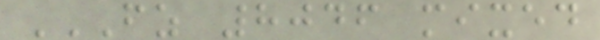FZ 8046 MIXED
